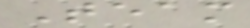Team
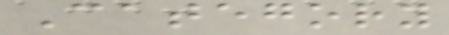Category
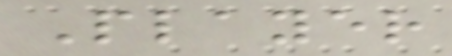Player
